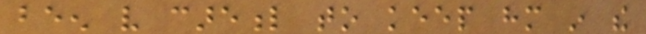been very careful to keep him in the
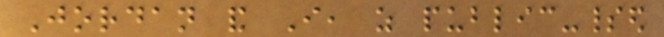Jordan and I, as public-spirited
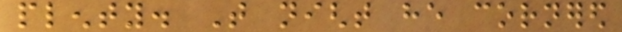plenty. That night he cornered
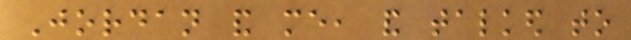Jordan and me, and talked to
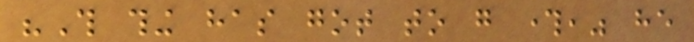"This thing has got to go through," he
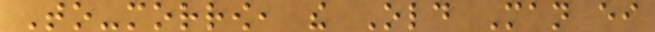To-morrow, the Old Man either
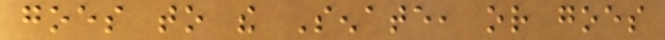goes to the Senate, or goes
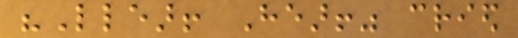"Llear! Hear!" cried
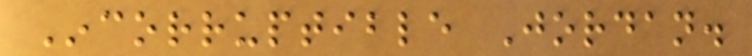Incorruptible Jordan.
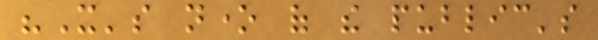"It's none of the public's
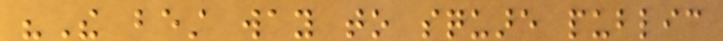"The best way to square public
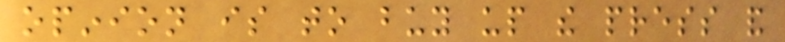opinion is to buy up the press and
